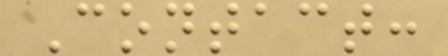Contact:
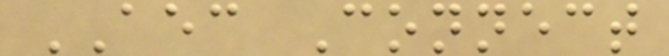AEC Connect
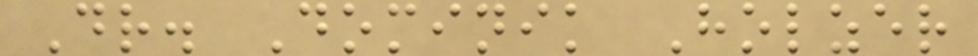Dr. Dominik Holzer
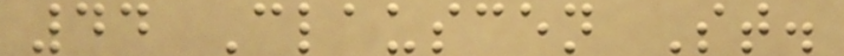44 Clauscen St.
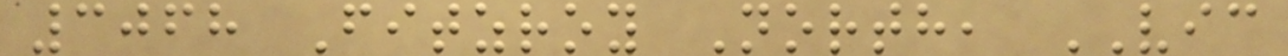3068 Fitzroy North, VIC
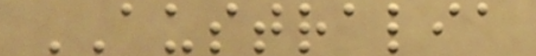AUSTRALIA
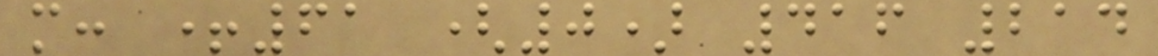m: +61 (0) 416 214
